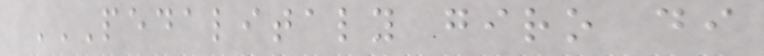PEDALITALY GIRO DI
